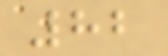82
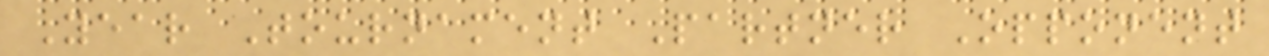Year Tournament Partner Opponent
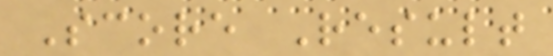Score Result
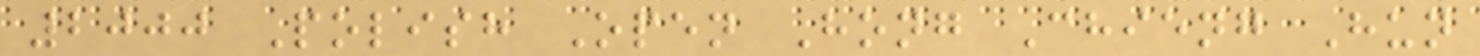2000 Polish Open Hong Chieng Hun
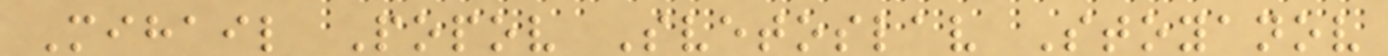Mihail Popov Svetoslav Stoyanov
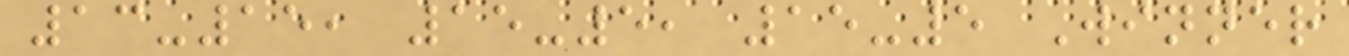13-15, 15-5, 15-5 Winner
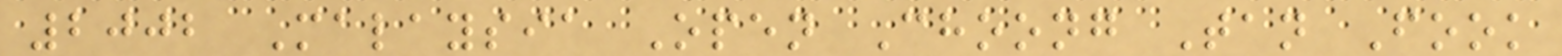2002 Malaysia Open Choong Tan Fook
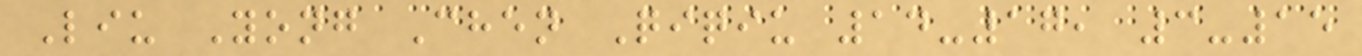Liu Yong Chen Qiqiu 14-17, 3-15
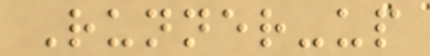Runner-up
